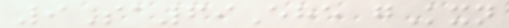9Sa69Ehe gKxn
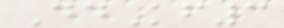DdKf3
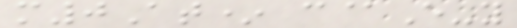m0At* c@E-y
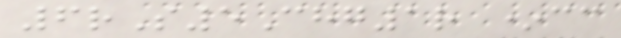6rS5Chg1r *cc
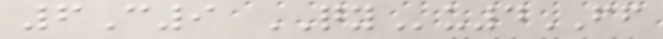6C9 QYu4FF
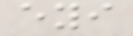eyi
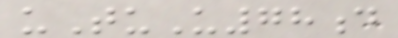uTuU78d
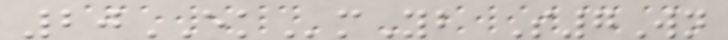20EKmYb S7Wn
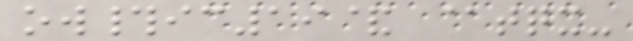ow#ic19& @tqx-
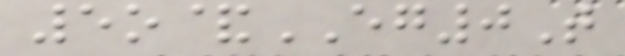5o&EG0T
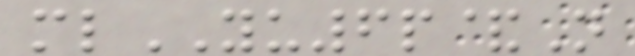mlYU6p&N
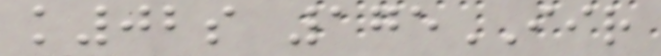k02s 175IIR
